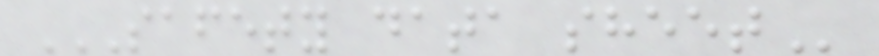SAFETY DATA SHEET
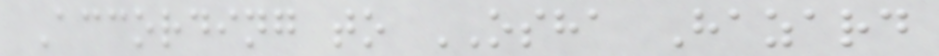According to OSHA Hazard
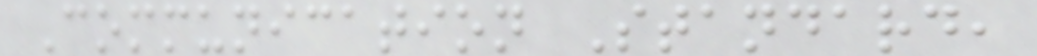Communication Standard,
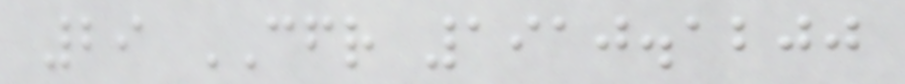29 CFR 1910.1200
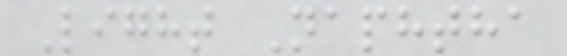Light Naphtha
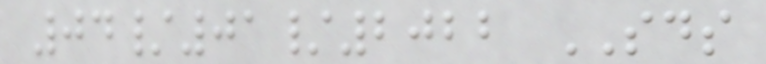04/01/2022 SDS
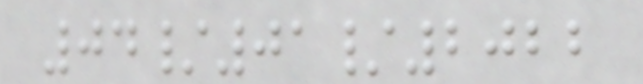04/01/2022
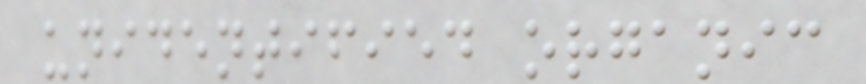unidentified organic
